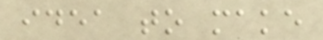idea to make
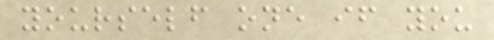yourself one if you
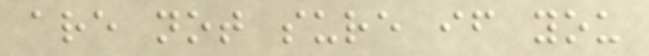are not sure if you
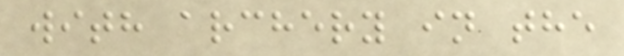with archery in the
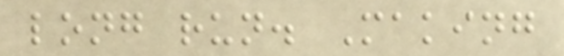long run. Making
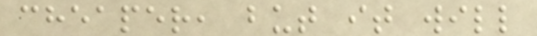cheaper, but it will
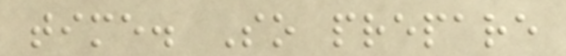time. So prepare
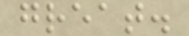great.
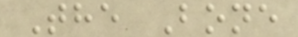The Bone
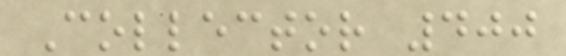Collector 400
